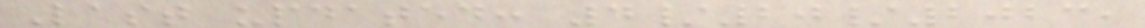Last updated: 4/20/2023,
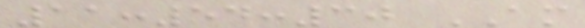11:54:30 AM
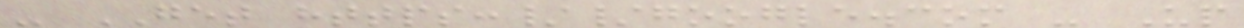- GET https://google.com - Up
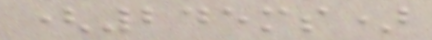(245ms)
